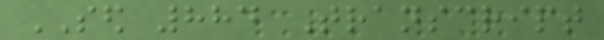SED 884 Transcript
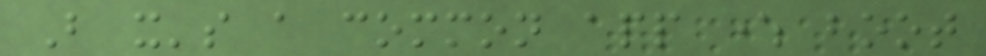But it's a common app where boot
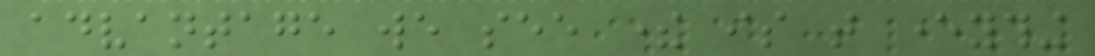advantage we see there is that everything
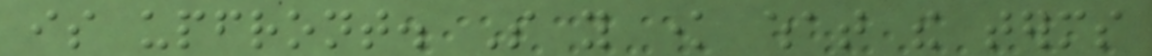is upfront. So you know what the terms
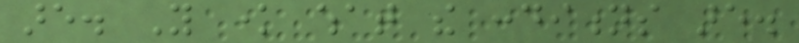are. You know what the conditions are.
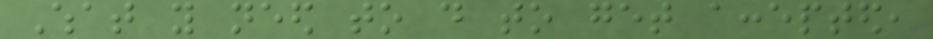What you need to do to get accepted,
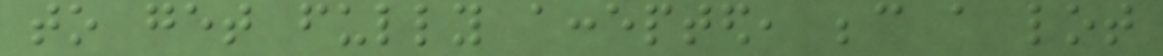to get fully accepted, because a lot
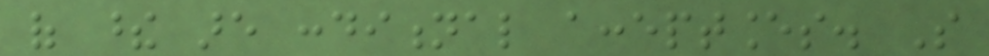of these are conditional acceptances. So
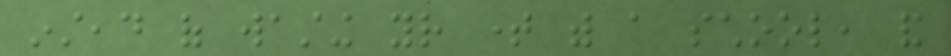instead of wasting your time with a school, and
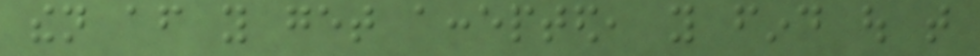then after you get accepted, you find out that
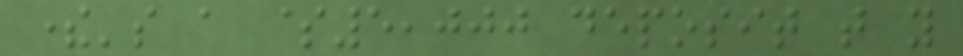there's a $5,000 deposit that you
